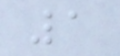1
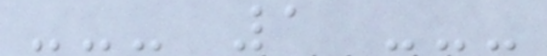--- 1 ---
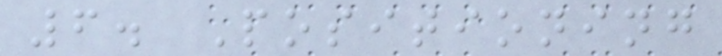6. Positioning
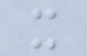x
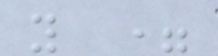y =
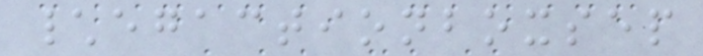\egactionboxsep
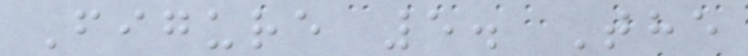Figure 5. The
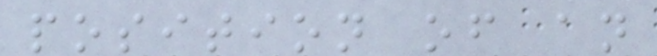position of an
